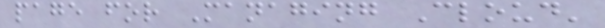page for Managing Cloud'
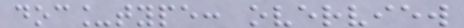doc_type: overview
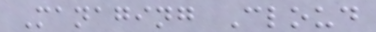Managing Cloud
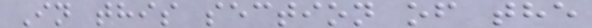In this section of the
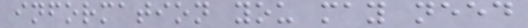information you may need
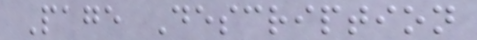Page Description
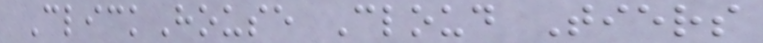ClickHouse Cloud Tiers
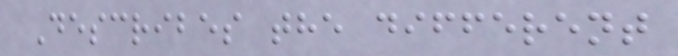Describes the different
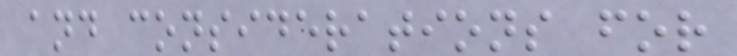and considerations for
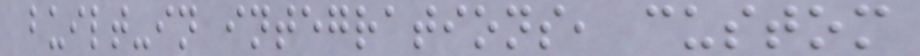built-in integrations, custom
